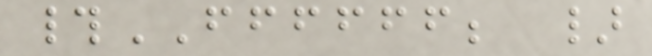#FFFFFF; }
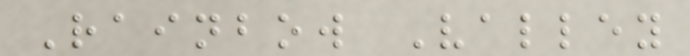Rainbow Valley
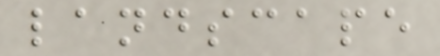landscape
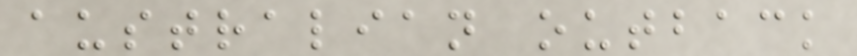australian outback
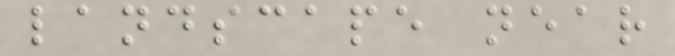landscape near
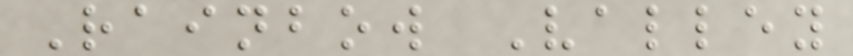Rainbow Valley
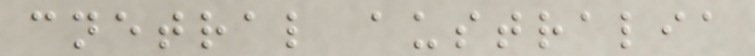cnetral australia
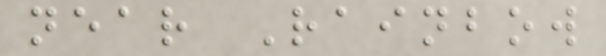near Rainbow
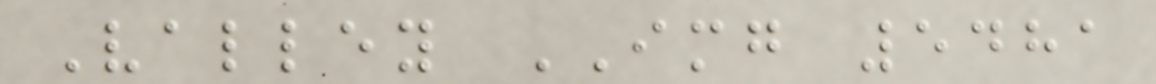Valley IMG 5481
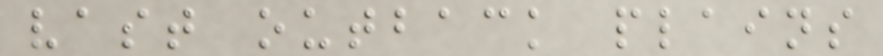vast outback plains
